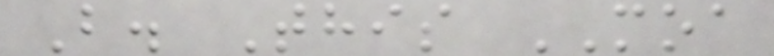B. This MOA
